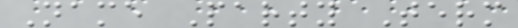Name Party Term
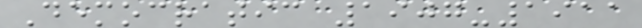Democratic 1907-1911
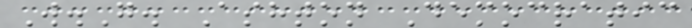W.G. Ashton Democratic
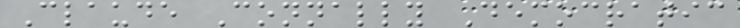Claude Connally Democratic
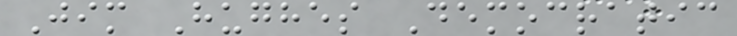Jim Hughes Democratic
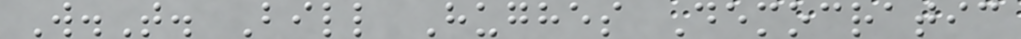W.T. Bill Hughes Democratic
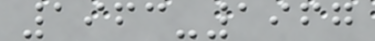1963-1967
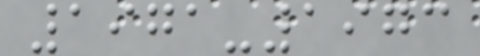1971-1973
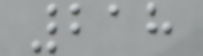218
